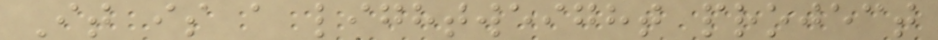It is a lightweight project
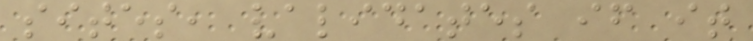sites, validates if it
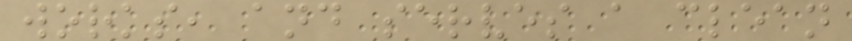works, and serves a clean
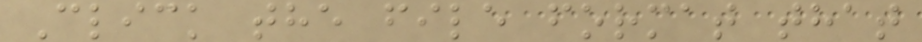Click the file format that
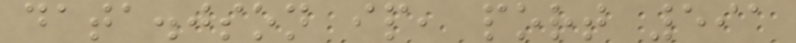data.json ip, port 591
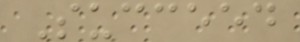Succeed
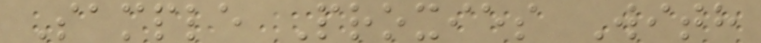Sample Proxies With
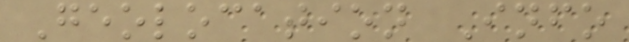Geolocation Info
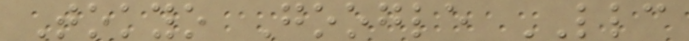Tokyo Google LLC
